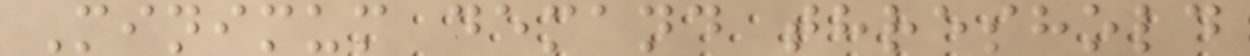Minimum demand threshold
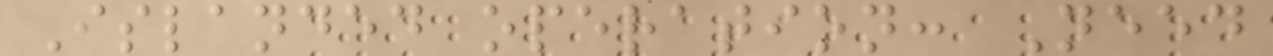Islanded operation: Need
